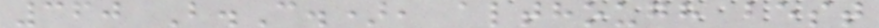360 B.C.), although best
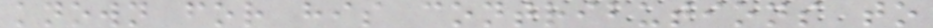known for his contributions to
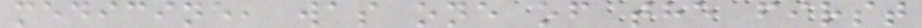medicine, was one of the first
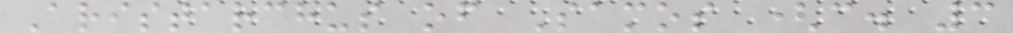Aristarchus of Samos (c. 3
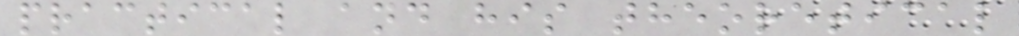practical and his theoretical
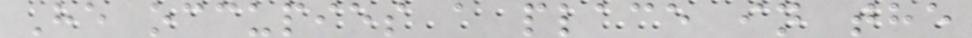He occupies a place in the
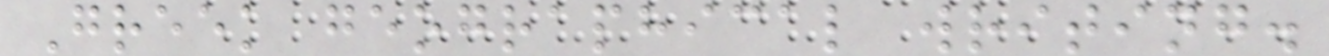Greek geographical writing.
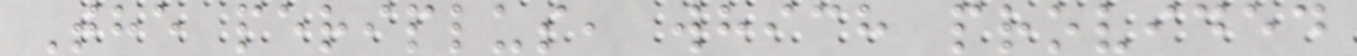The periplus, which provided
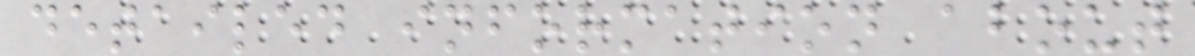detailed information about
